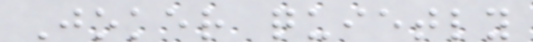Joker quietly
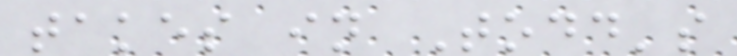takes in Todd's
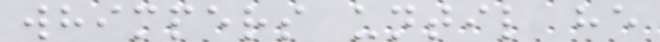whimpers until he
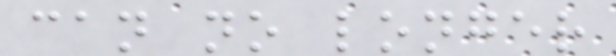can no longer
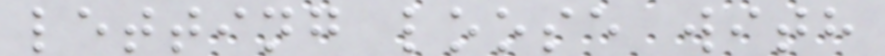letting loose with
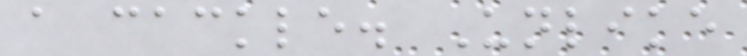a cackle. Unlike
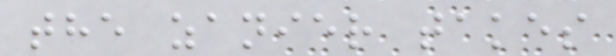the zanier takes
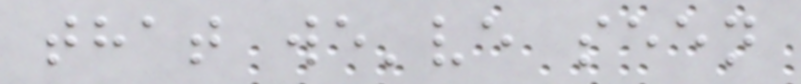that we've seen
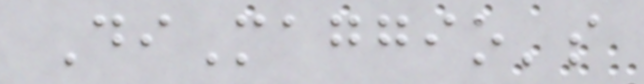DiMaggio's
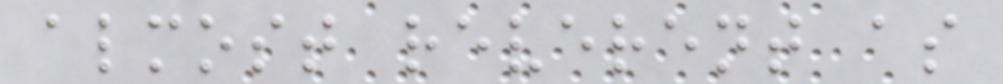almost reverent as
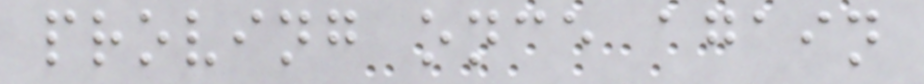proving once again
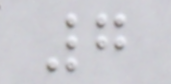7
